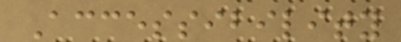Accessibility
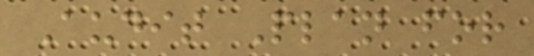Audit Plan for
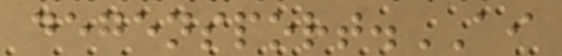degensport.AI
